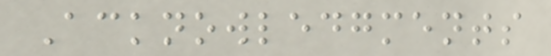Acknowledgments
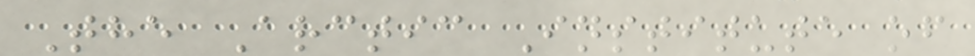The Arctic Institute of
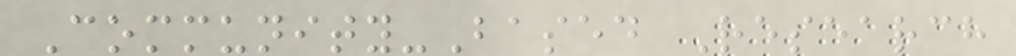Community-Based Research
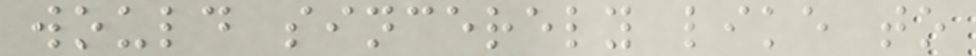would sincerely like to
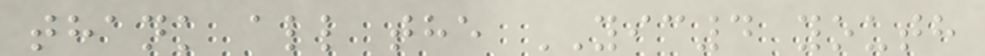thank all the YIC4 youth
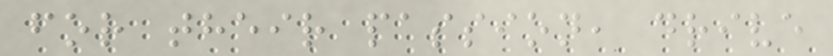for their passion, drive
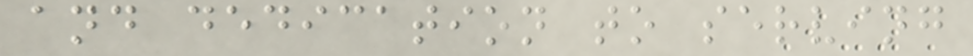and dedication to serving
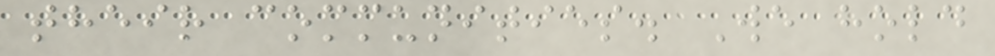their communities. We hold
